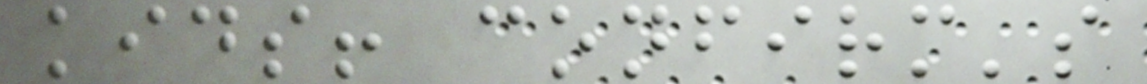kids! confirm's
